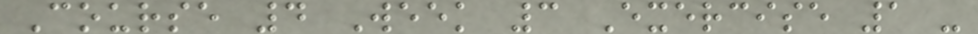Course 4 Week 3 Exercise 1 -
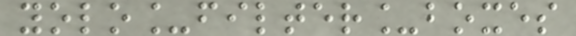yolo_filter_boxes
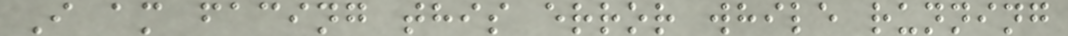I am facing this error while running
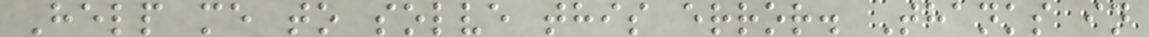Help me to solve this error. Thanks in
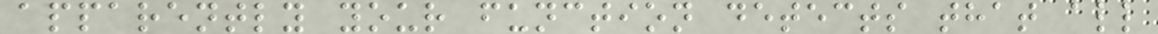apparently your function detects that all
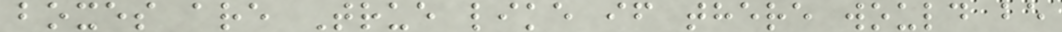boxes are True like if there would be
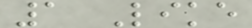1 Like
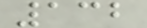132
